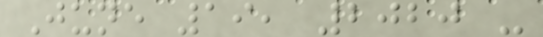June 19, 2020 -
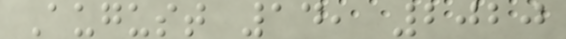August 14, 2020
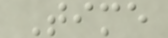Time
